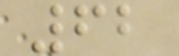62
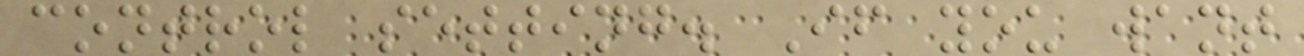control setting. If you want
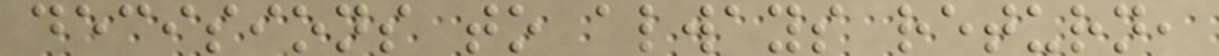decisions to always return,
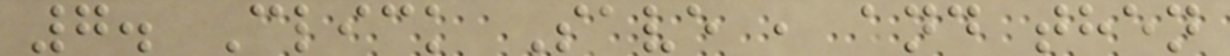7. Click Save , and then
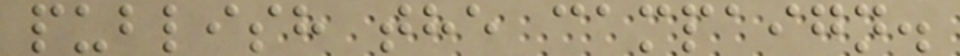publish the campaign.
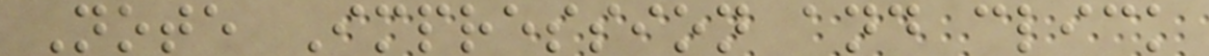Note Impression and click
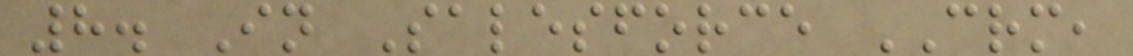8. In Salesforce CRM,
